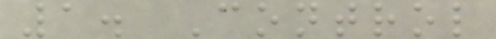1. Control
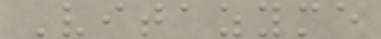Vitazyme
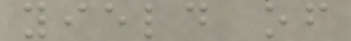yield of
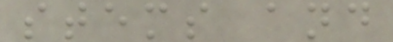stems and
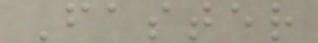Faster
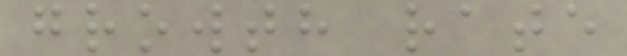growth rate
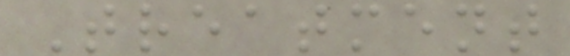Treatment
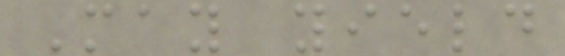May yield
